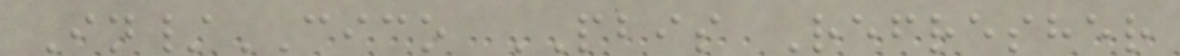In/CICO PBIS Refresher
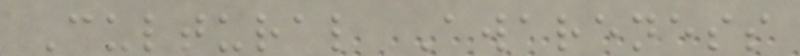Cultural Awareness
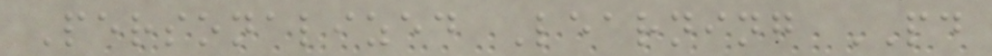Personalized Learning PD
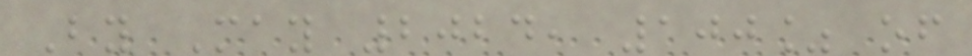By May 2024, 100% of
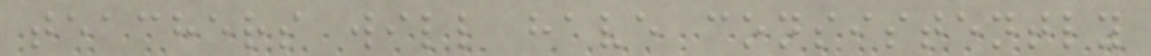teachers will have consistently
